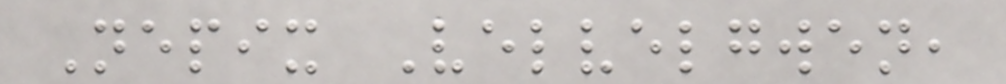Nepix Velvelgwen,
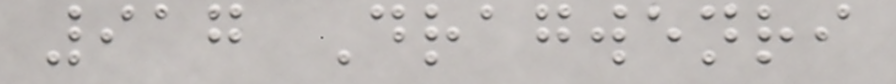917 Dragwenri
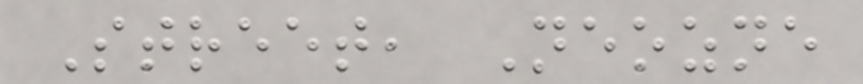Street, Neozne
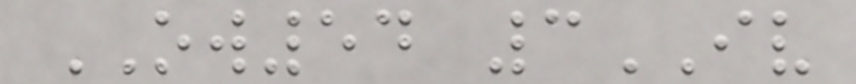OW54 3IV
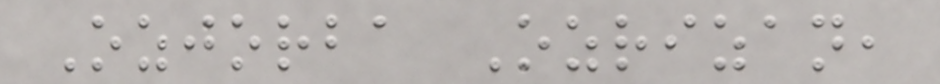Ozjorba Ozrizan,
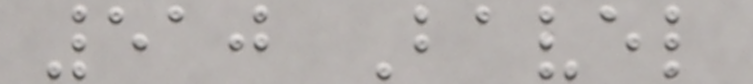510 Bavel
